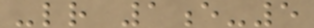-lr 1e-5
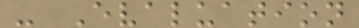- Evaluation
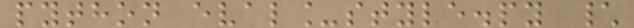python eval_style.py \
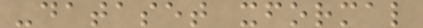-dataset xformal
